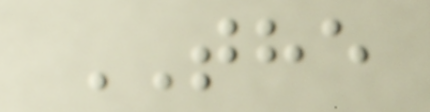THE
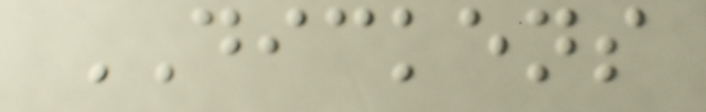DICKENS
